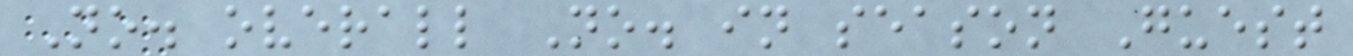No. overall No. in season Guest
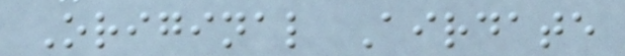Original Airdate
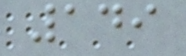149
